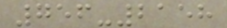756-2158
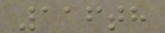116th
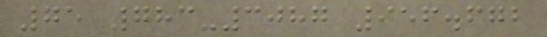75 783-3087 956.672
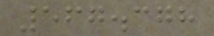567.378
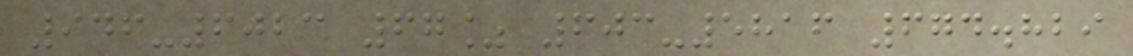946-6023 67% 603-5816 674.829
